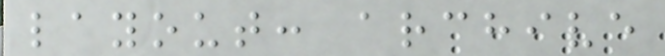layout: archive
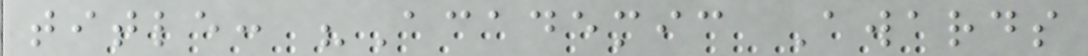title: "Academic Awards
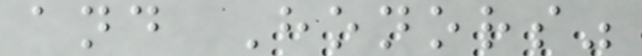and Honors"
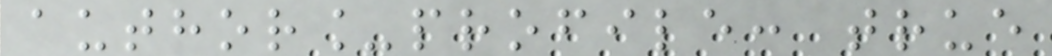author_profile: true
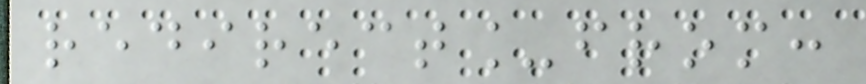redirect_from:
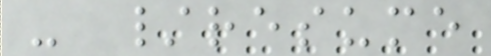- /resume
